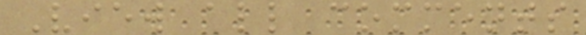View all comments
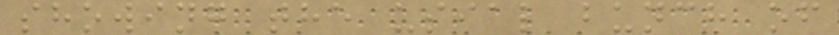showing the usial bunch of
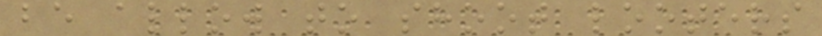be allow to shoot looters
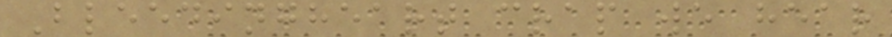Bleedingheart crap we hear
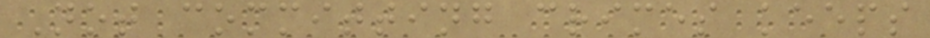Not committing crimes keeps
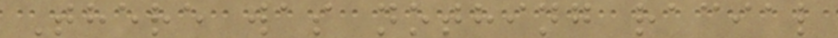There was nothing racial
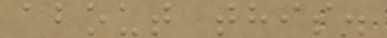about this.
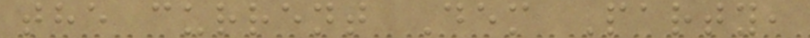the current Dem Party,
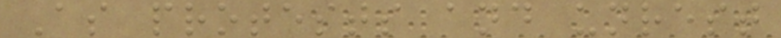As protests and unrest
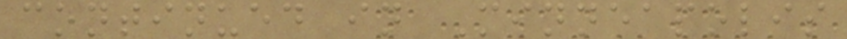continued in Minneapolis
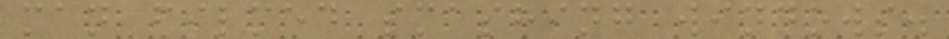man filmed smashing windows.
